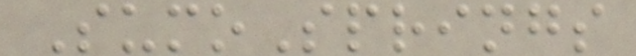SumoSprings
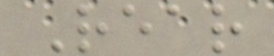Rear
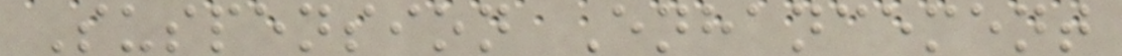Suspension Enhancement
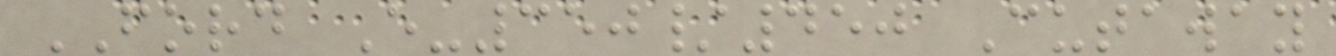FORD E-350/450 Cutaway
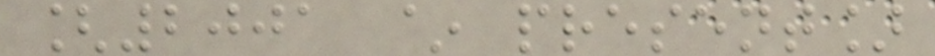[2001 ~ present]
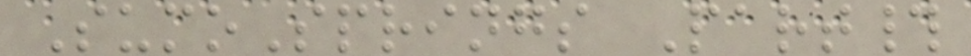SumoSprings Part#
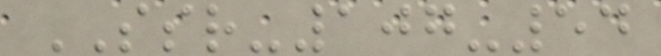SSR-107-54
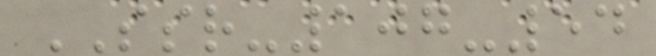SSR-107-54
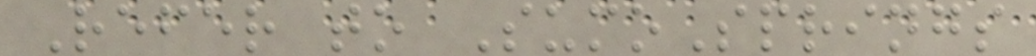Refer to SumoSprings
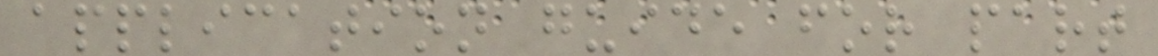application guide for part
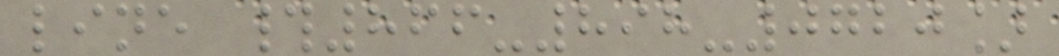line #866-898-0720]
